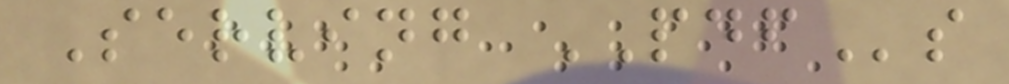Serving PDFs
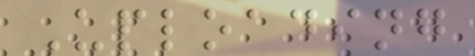Uploading
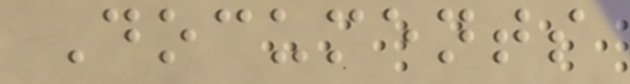Documents
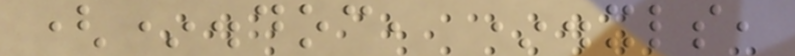(*.doc, *.xls,
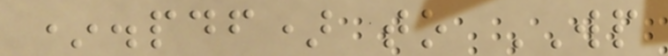*.pdf) to WP
